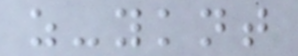z-yknt
